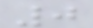0
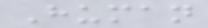Human
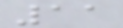11
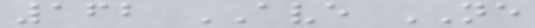162 AVE NE
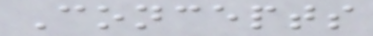Concepts
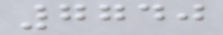7740
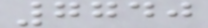7740
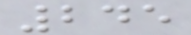245
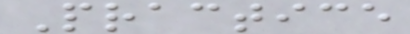Practice
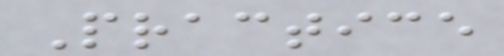Practice
